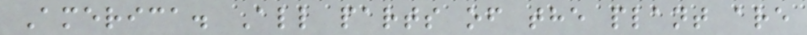America. All parts of the plant are
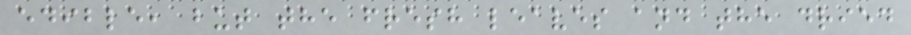edible, but the fresh leaves and the dried
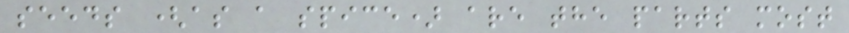seeds (as a spice) are the parts most
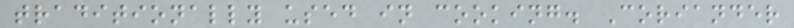traditionally used in cooking. Coriander
